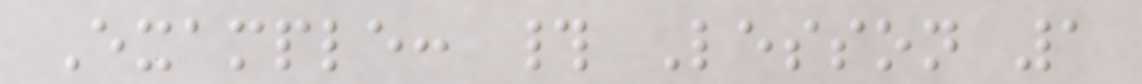Example: # Lesson 1
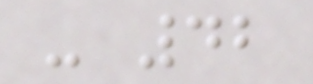- 42
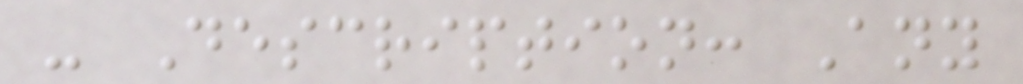- Description: Any
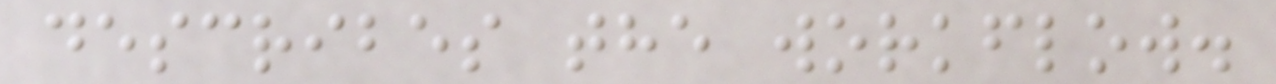describes the workflow.
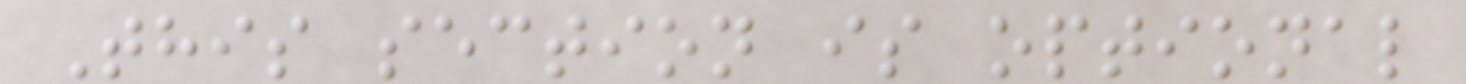This section is optional
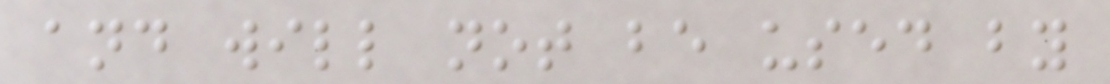and will not be used by
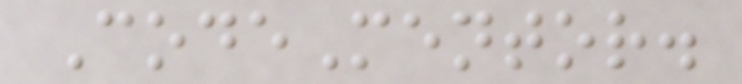CodeMentor.
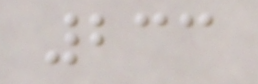233
